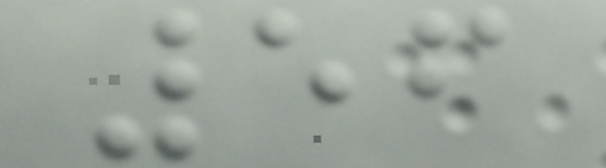56
